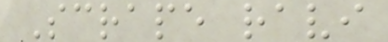Scrape ravi
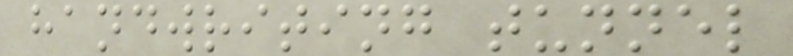handwriting tunnel
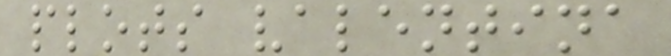plots valentina
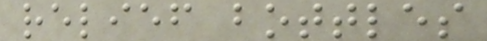relief bottles
